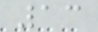13
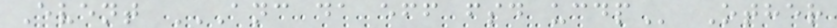Event ANC DA EFF FSD UCDP Other
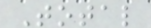Total
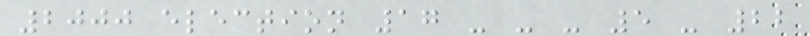2000 election 17 - - - 5 - 22
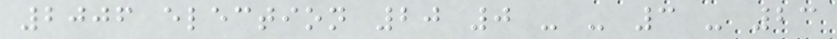2006 election 20 0 - - 3 - 23
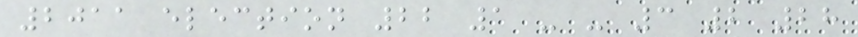2011 election 22 1 - - 3 2 28
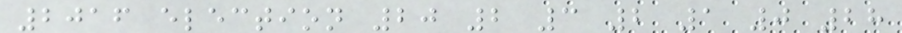2016 election 20 2 3 2 1 0 28
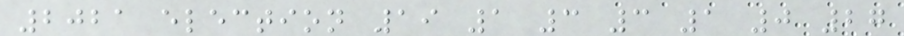2021 election 19 1 3 3 1 0 27
